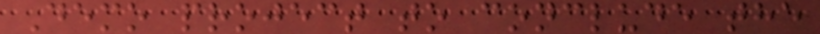Demo project to conclude the
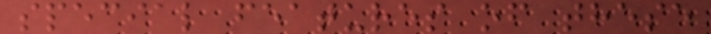special features of these
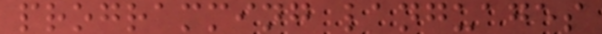programming languages
